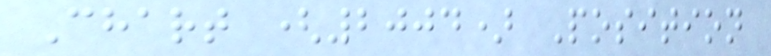Chart (2004) Position
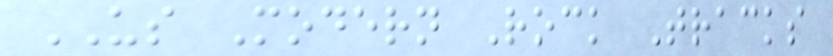US Modern Rock Tracks
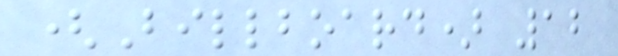(Billboard) 12
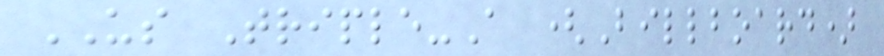US Triple-A (Billboard)
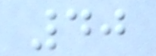40
